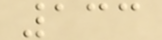133
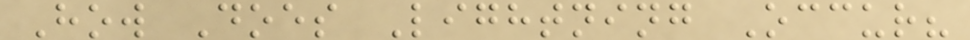How Does Lightning Occur?
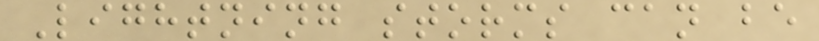Lightning storms can be
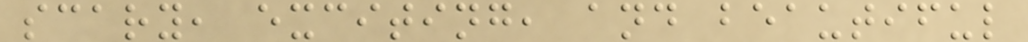scary, exciting, and beautiful
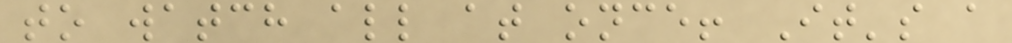to watch all at once! It's a
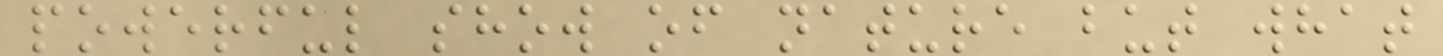powerful show of nature but what
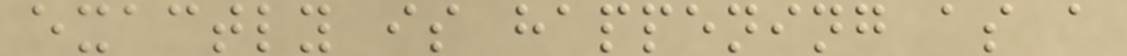exactly is happening as a
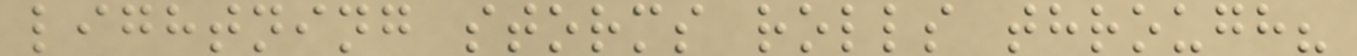lightning storms rolls through?
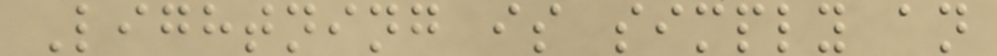Lightning is simply an
